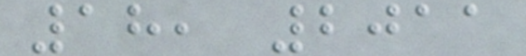18, 2011
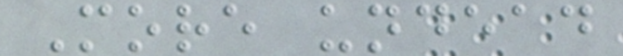More undead
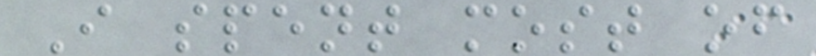I spent most of
